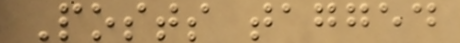Posts tagged
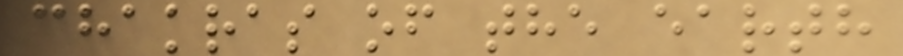chakras of the earth
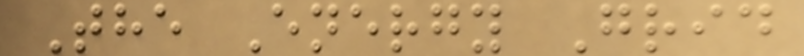The Energy Grid
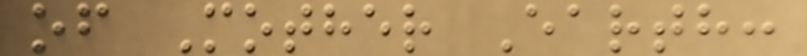of Mother Earth:
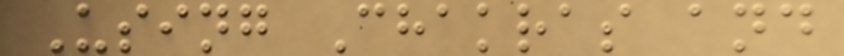Using Chakras and
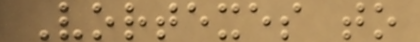Vortexes to
